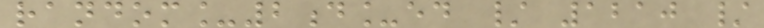random_2d_ed / 1210 /
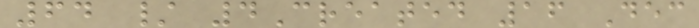64 / 4Created 16 Dec
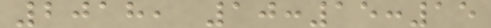2018, 10:15:15
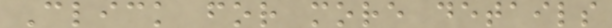Click for more details
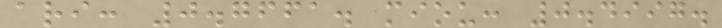ari: 0.7661. miou: 0.4997.
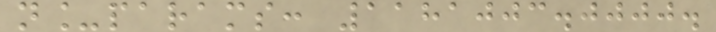n_params: 1181003.0000.
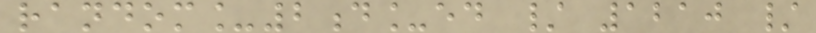random_2d_ed / 1210 /
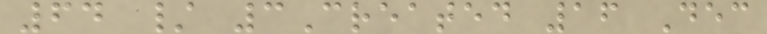64 / 3Created 16 Dec
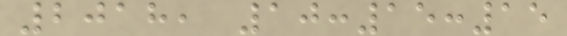2018, 10:15:15
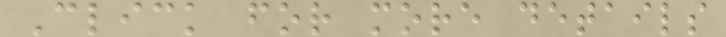Click for more details
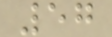57
